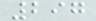297
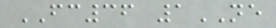FC36 1NE
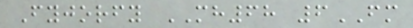Fyjorfy MH68 6FM
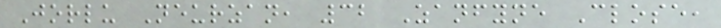Jorlu Neurzan, 32 Zanfyne Close,
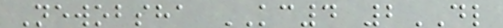Newobsha KC4 2DL
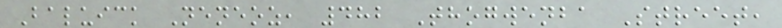Baluick Neneoz, 482 Thogwenba Street,
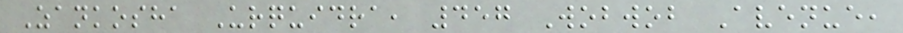Zankosha Urquidra, 457 Wobwob Avenue,
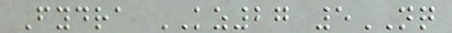Fydra KZ27 5NQ
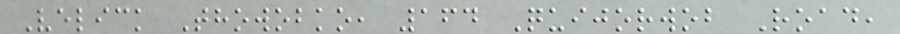Velick Thowobko, 164 Quijorwob Road,
